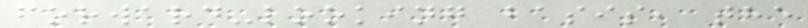forward-looking basis, the
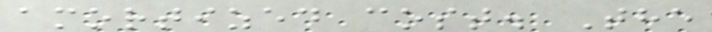amortized cost. The
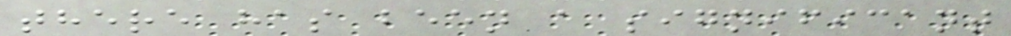there has been a significant
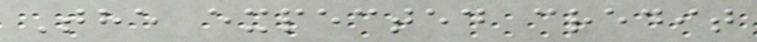The expected credit
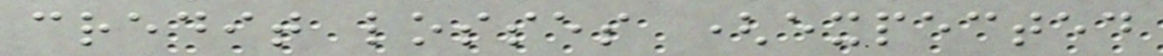credit losses (expected
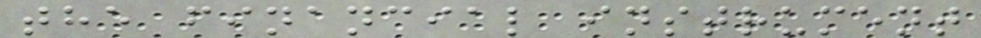the financial instrument
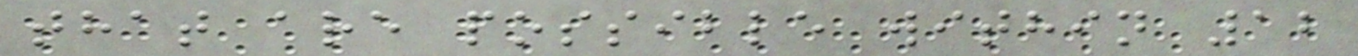that are possible within 12
